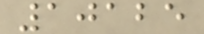10125
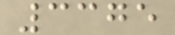3375
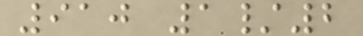910 1/2
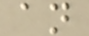an
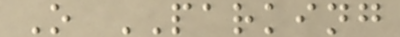O PARKING
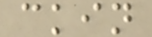ckin
